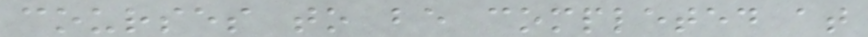courses to be completed at
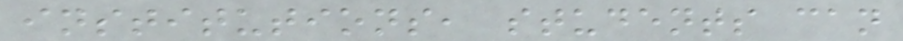institutions, students can
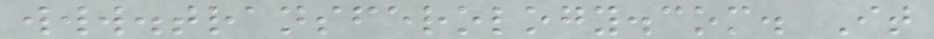www.transferology.com. It
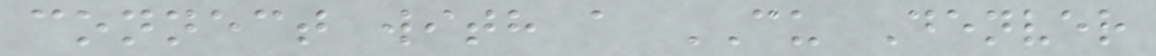connect with a CU Denver
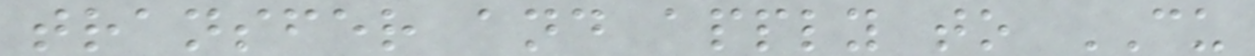transfer and apply to CU
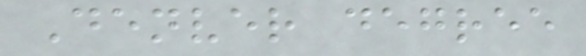Denver degree
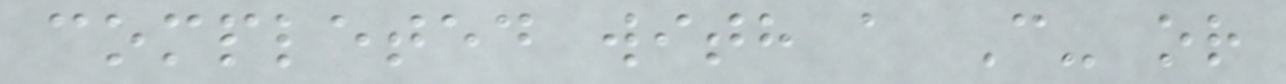completed with a C- or
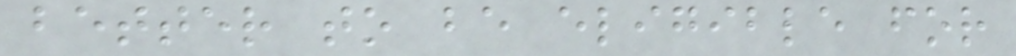better to be eligible for
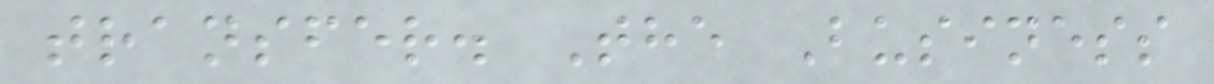transfer. The Business
